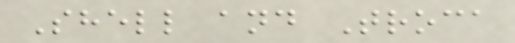Shell and Troca
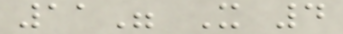11" X 4
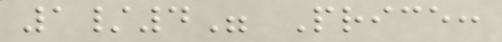1/4" Price:
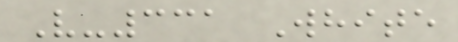V-331 White
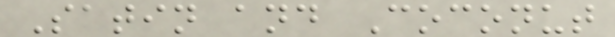Satin and Coconut
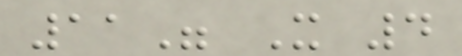11" X 4
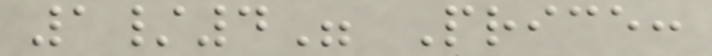1/4" Price:
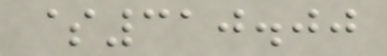$310.00
